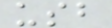usb
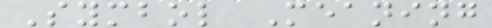Symbol Meaning
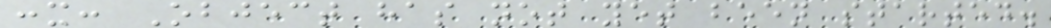:x: Object has not yet been started.
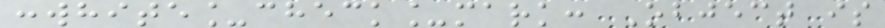:white_check_mark: Object is
